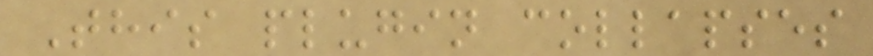This plugin collapses
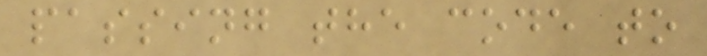passing the code to
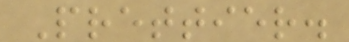Prettier.
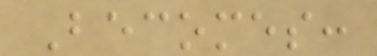Becomes:
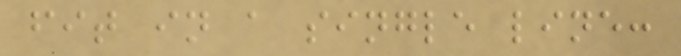fit in a single line:
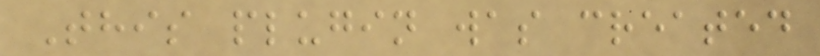This plugin was created
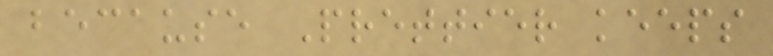because Prettier keeps
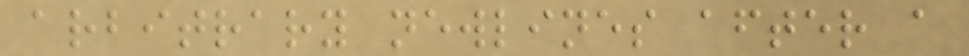arbitrary newlines after a
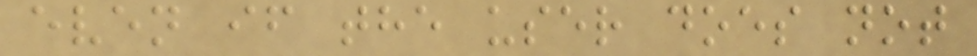even if the user does not
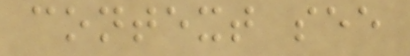context see
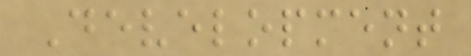Development
